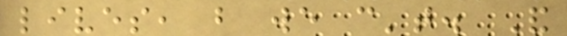lives, but we can't. And
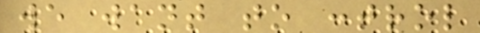we want to control
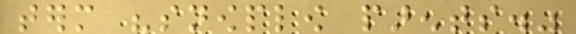term "snowplow parents."
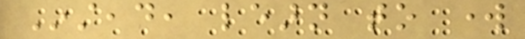Instead, learn to work
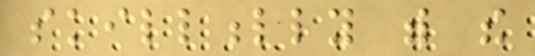skillfully with the
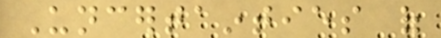Uncertainties of
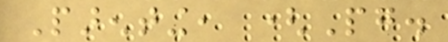Parenting, (Pg.
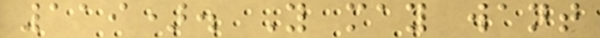119). You may want
